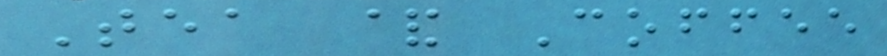Tea & Coffee
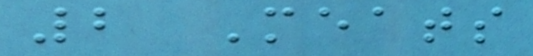2 Meats
